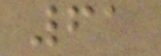61
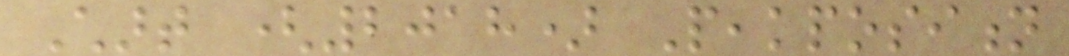Chart (2018) Peakposition
